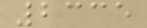2335
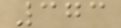373
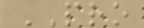PRO
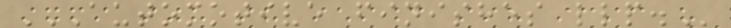AUTOMOTIVE FINISHES LLP.
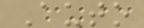Auto
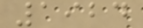1924
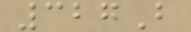327B
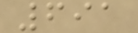691
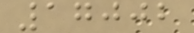17002
